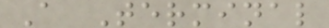A Terminal
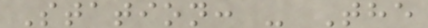Station: - The
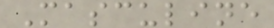Masculine
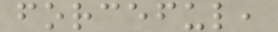forceful,
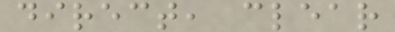direct, clear
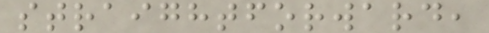straightforward,
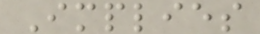Implies
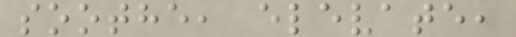soothe, elevate,
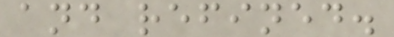and refined.
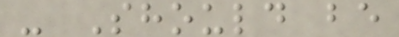- Should be
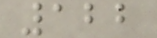122
